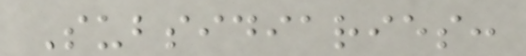Subsidiaries:
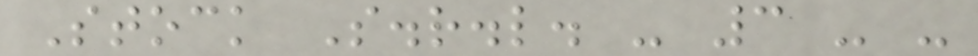Stock S.r.l. - 3 - -
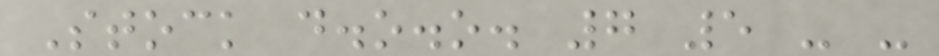Stock d.o.o. 7 5 - -
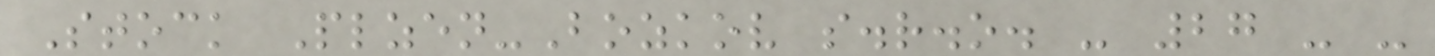Stock Plzen-Bozkov s.r.o. - 27 - -
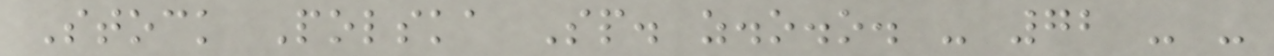Stock Polska Sp. z.o.o. - 72 - -
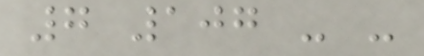7 107 - -
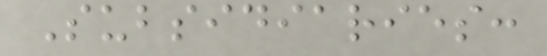Subsidiaries:
